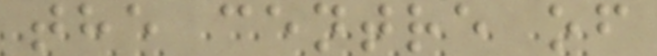the centre of
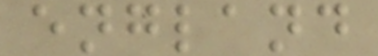england
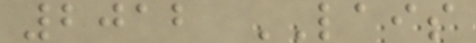2012 LAIS
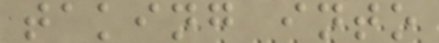taking into
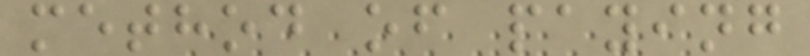method of paying
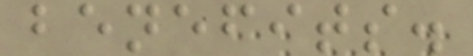benefits.
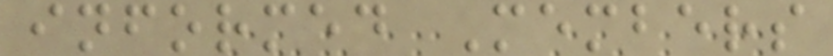informed Members
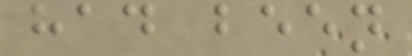had been
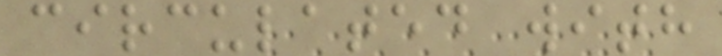circulated with
